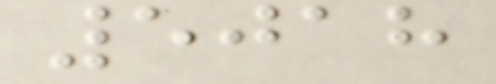5018
